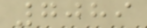7089
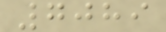7089
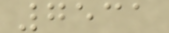7531
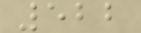522
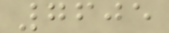7605
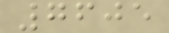7605
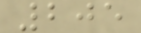205
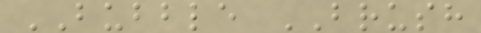BUBBLE BRUSH
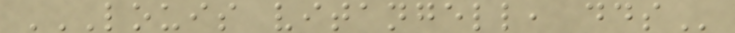LOUIS VITANGELL, DDS
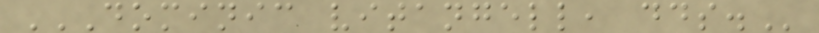DOMINIC VITANGELL, DDS.
